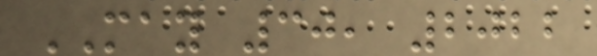MAY 30, 2022
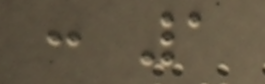: 1
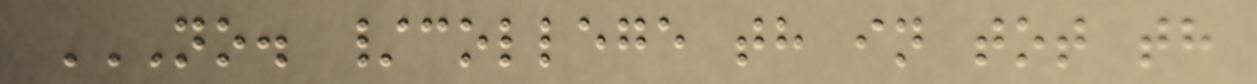NO. /COLLEGE TH IN TOT TH
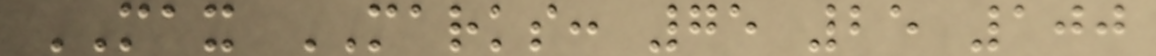MAX MARKS: 75 25 100
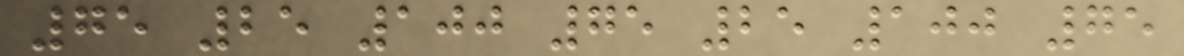75 25 100 75 25 100 75
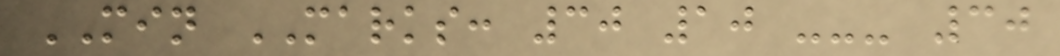MIN MARKS: 30 10 --- 30
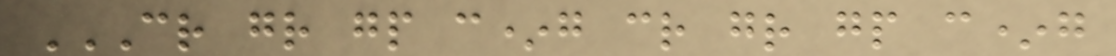CR GR GP C*G CR GR GP C*G
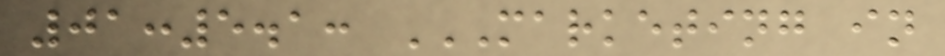01:5.1: MARKETING IN
